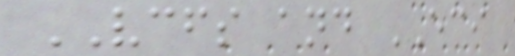VCFS and ECI
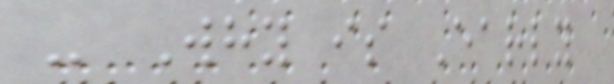- Why is Early
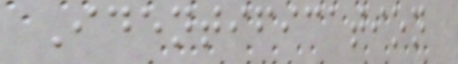Identification
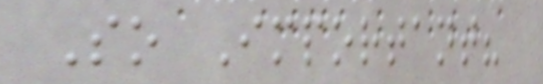So Important?
